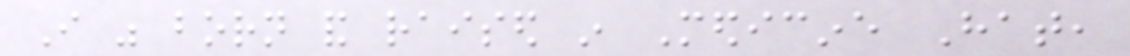I was born and raised in Medicine Hat,
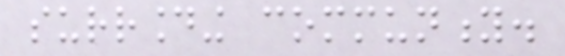surrounding community.
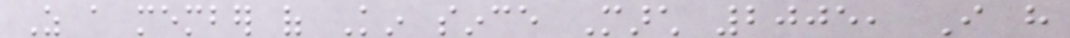As a member of Kin since March 2005, I have
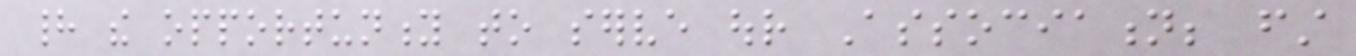had the opportunity to serve our Association; first
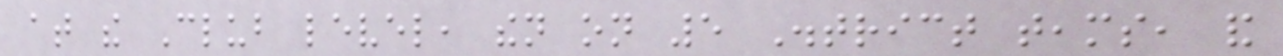at the Club level, then on 5 District teams, and
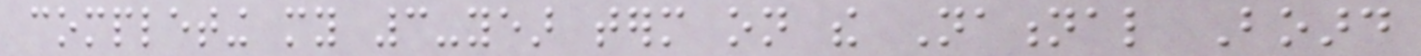completing my 3-year term on the National Board
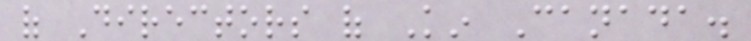of Directors of Kin Canada.
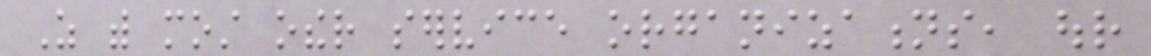As with most other service organizations, our
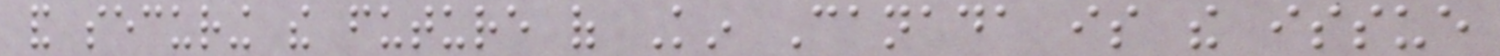and securing the future of Kin Canada is the issue
